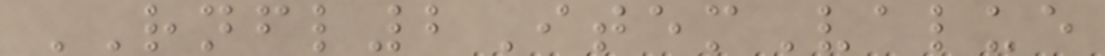RNFL2ItemValue
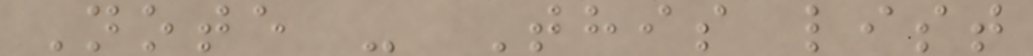Note - This list
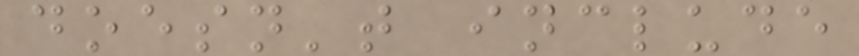doesn't include
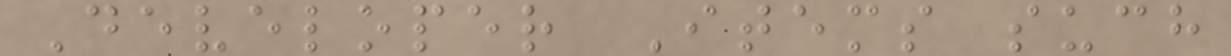Developer Items such
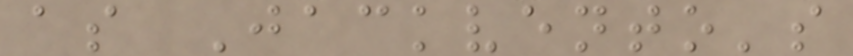as Jackvento's
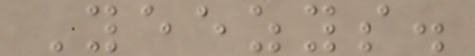Yeezys.
